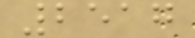2517
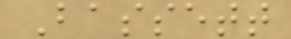Bassett
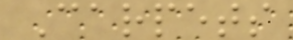Carpets
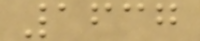1637
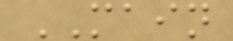MAIN
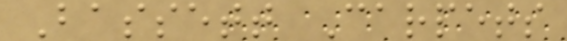Bassett Carpets
